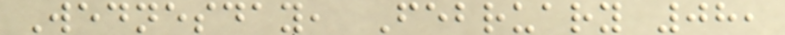Wednesday, February 08,
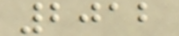2012
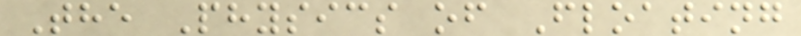The Physics of Floating
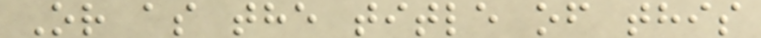Or as the title of this
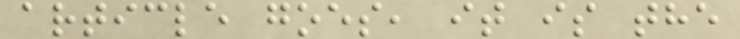article goes, it is the
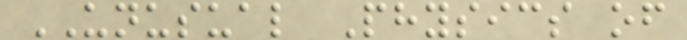UNUSUAL Physics of
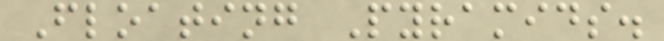Floating Pyramids.
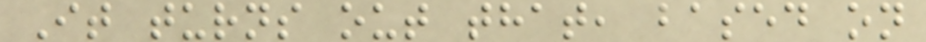It turns out that, based on
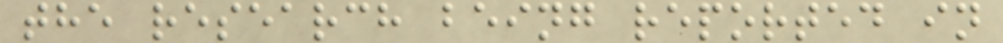the research being reported in
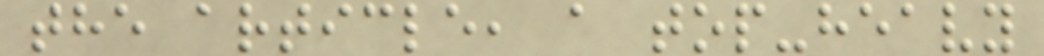the article, a top-heavy
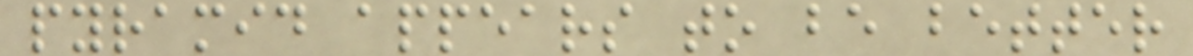pyramid appears to be better
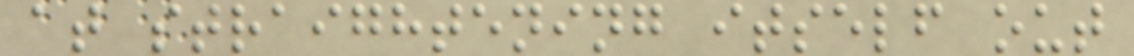at straightening itself out
